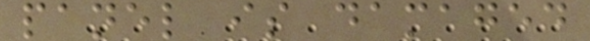panel is damaged
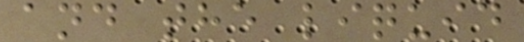and the liquid
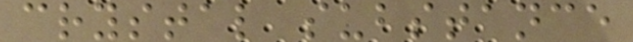crystal substance
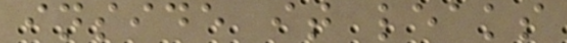inside it leaks
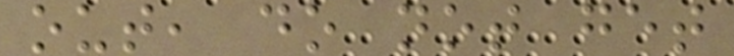out, do not get
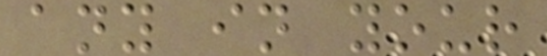any in your
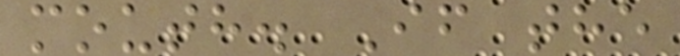mouth. If the
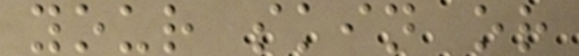your skin or
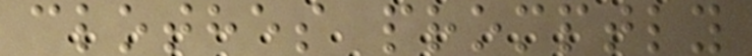clothes promptly
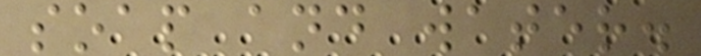soap and water.
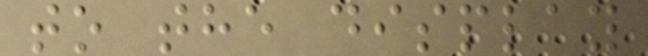to the display
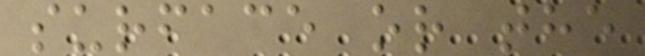surface or the
